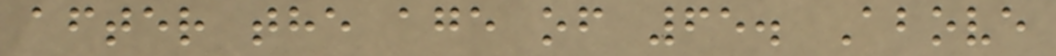after the age of 65. Above
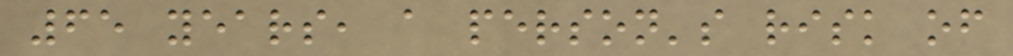65 years, a person's risk of
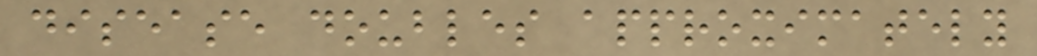disease doubles approximately
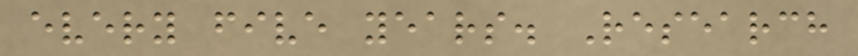every five years. Research
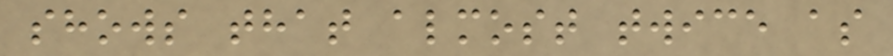shows that almost twice as
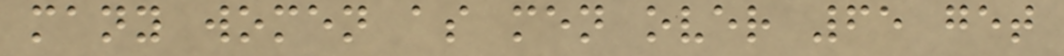many women as men over 65 get
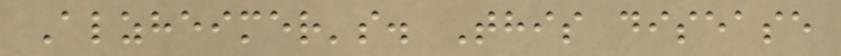Alzheimer's. This disease
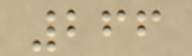266
